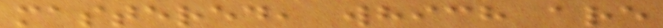mastered, which are
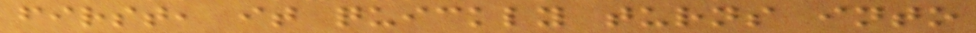first, it quickly turns into
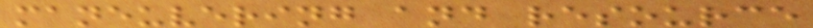maneuvering and resource
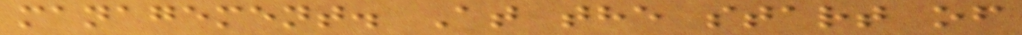management. At the start of
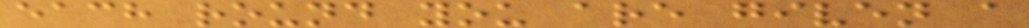each round you are given a
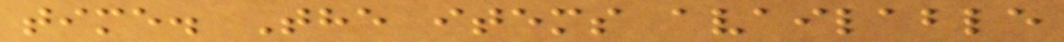time. The items available
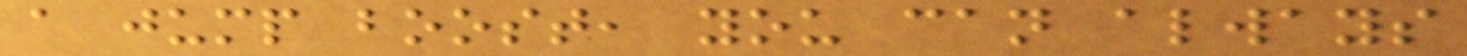a jump boost, you can always
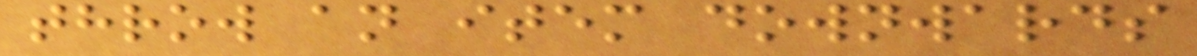throw an item downwards
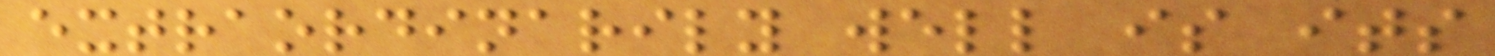extraordinarily well is its
